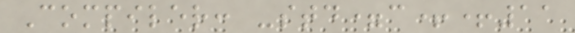Compiler: -std=c++11
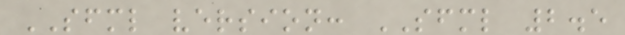SFML version: SFML 2.5
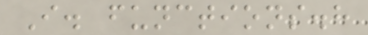I. functions.h
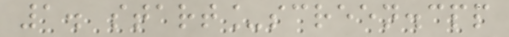1. start_screen.cpp
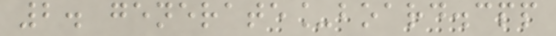2. generate_board.cpp
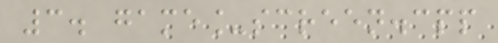3. game_screen.cpp
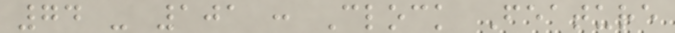74 - 101 : Clock Feature
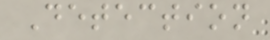Detection
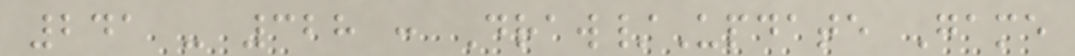241 - 328 : Draw/Update Game
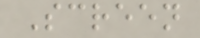Screen
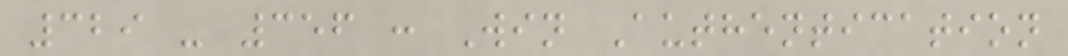329 - 356 : Win Authentication
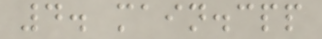4. main.cpp
